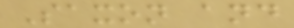Saxon and
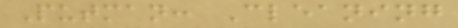Putman: Cleaning
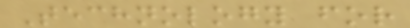Technology for
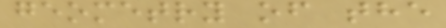geometry of the
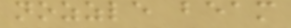nozzle beam
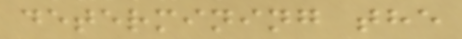determining the
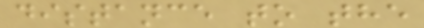distance to the
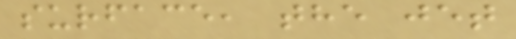surface, the jet
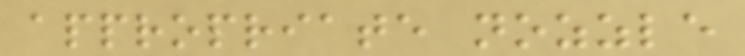appropriate nozzle
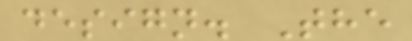design. The
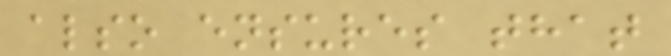also ensures that
